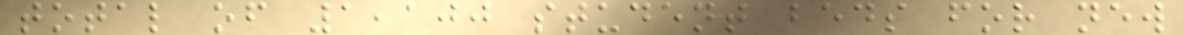total of 1,100 student beds for new
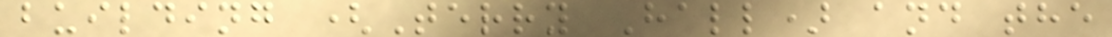building (Terry Hall) and the
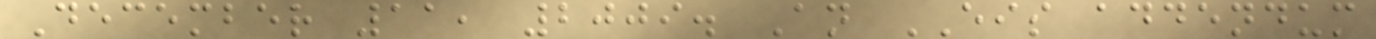December 11, 2009. An EIS addendum
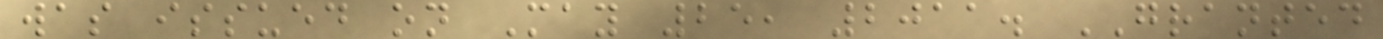was issued on May 25, 2011. GRANTED
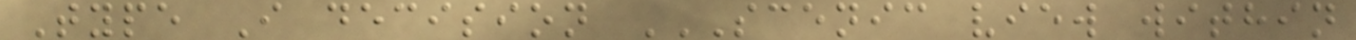Type I decision SCENIC VIEW WITHIN
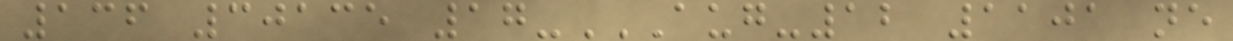136 30135 17-AUG-12 1101 NE
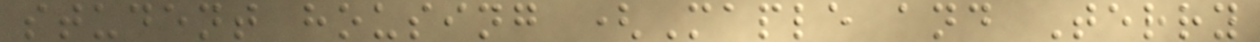student housing (Maple and Terry
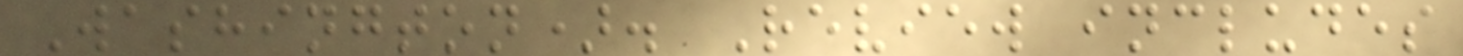Washington). Review includes
